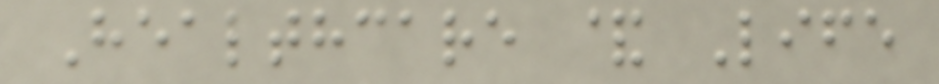Healthcare & Life
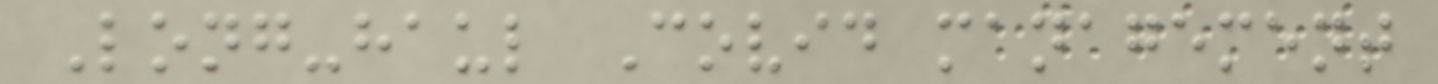Long-haul Covid management
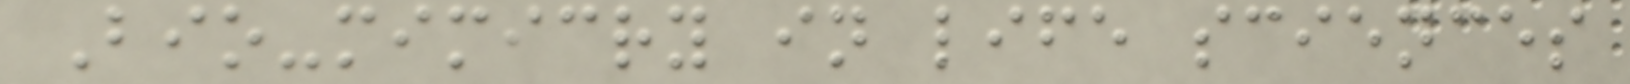Bio-mimicry in life sciences
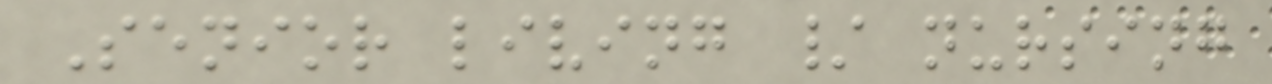Senior living / nursing
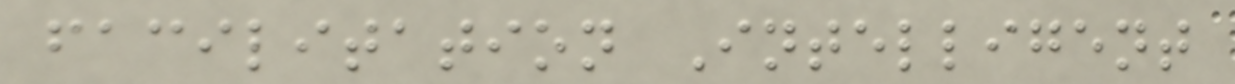facilitation Intelligent
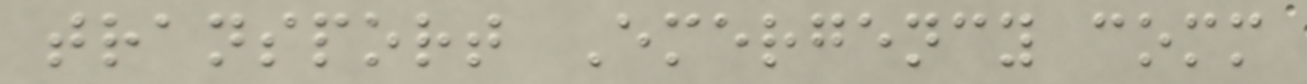transport Emergency comm
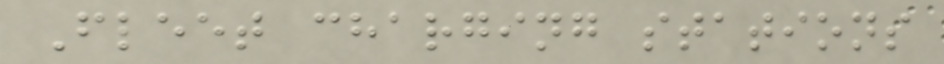Fleet charging stations
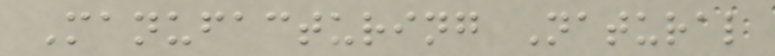Manufacturing Natural
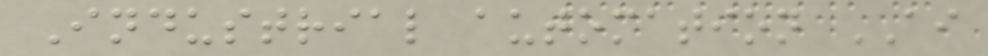Industrial automation AI
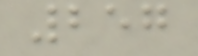257
